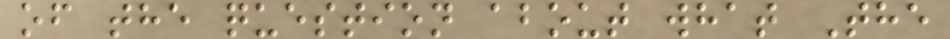of the question about what The
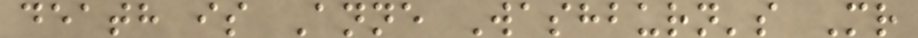death is Anne Washburn's Mr
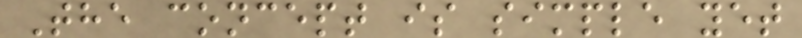The concept is simple yet
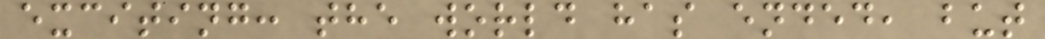exciting: the world has ended, but
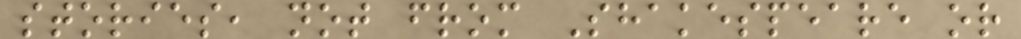stories, not from Shakespeare or
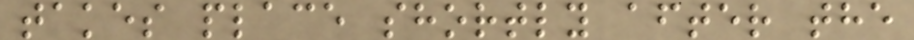takes place shortly after the
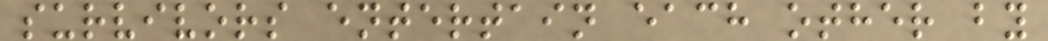survivors entertain each other by
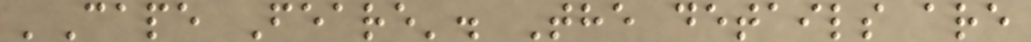'Cape Feare'. The details are
